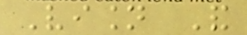Vision And
